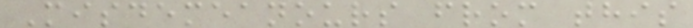Misdemeanours from this
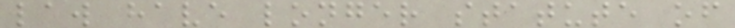law have longer statute of
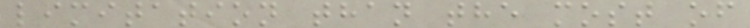limitation than the most of
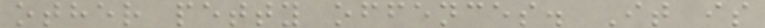other petty offences. It is
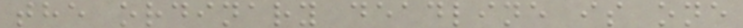the ordinary deadline is one
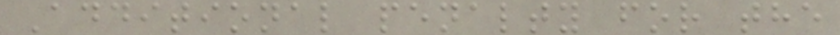Additional penalty for the
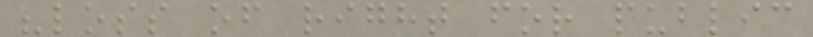"loss of right for public
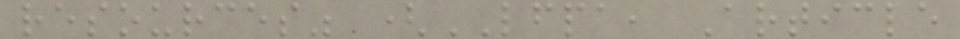resources" (LFPA, Article
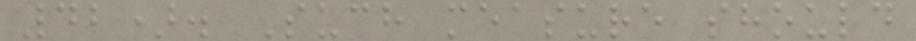42). Such measure should
